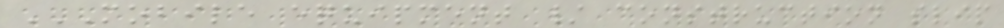MOBILE EQUIPMENT / CONSTRUCTION SLIP
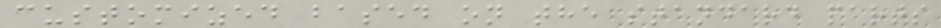customized based on the standard parts
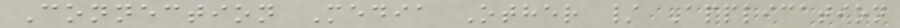Connection Media Other / Application
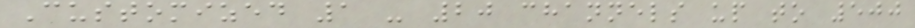Customized 1 - 20 channels up to 500
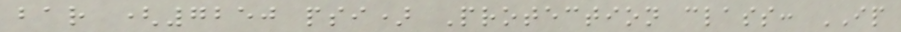bar (7250 psi) Protection class: IP
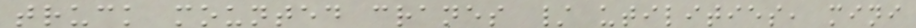truck mounted cranes / utilities, mini
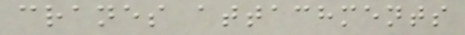cranes attachments
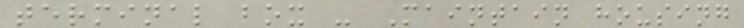terminal box - Maintain housing
